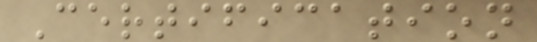Certification
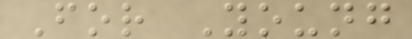For Young
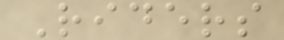Riders
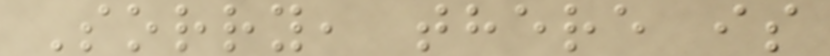Sorry, there is
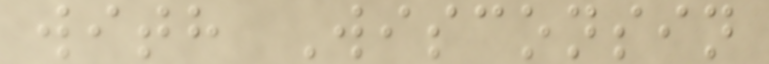with Wisconsin
